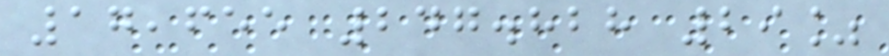17,655 247.828 29%
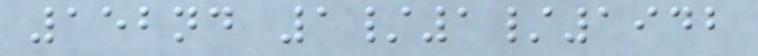152nd 1/1/1942
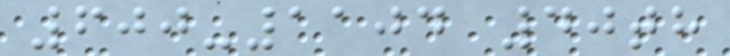600-1104 40th
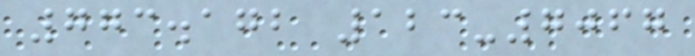773.172 123-7067
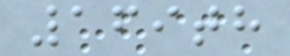169th
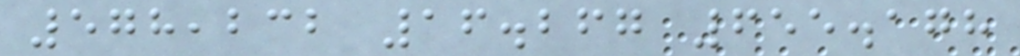578,232 16.267 655.178
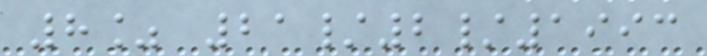8% 21/2/1993
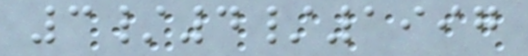3/4/1997
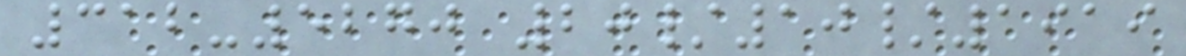312-5270 20/10/1919
